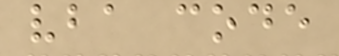vba code
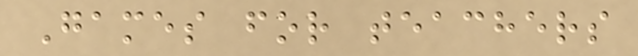Games for teachers
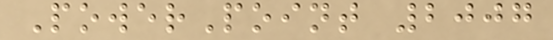PowerPoint 2007
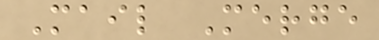Mail Merge
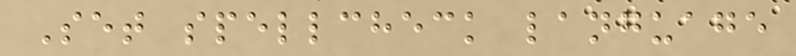Set spellcheck language
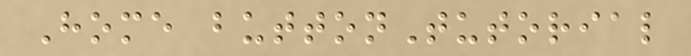Home buttonTutorial
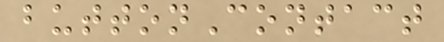buttonContact
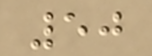50
